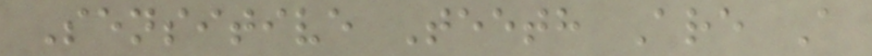Sensitive Teeth Are A
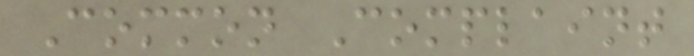Common Complaint
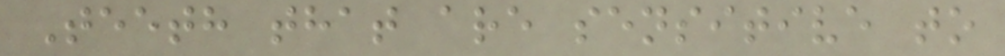Teeth that are sensitive to
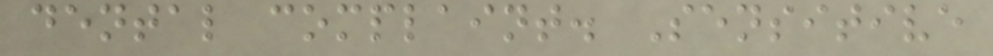dental complaint. Sensitive
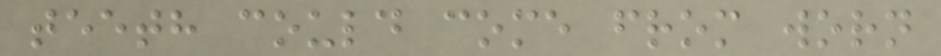teeth could come from worn
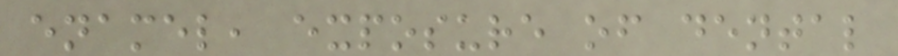enamel, exposure of dental
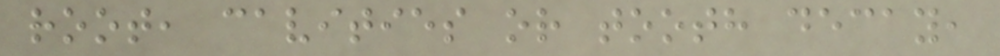root, cavities or tooth decay,
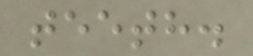teeth.
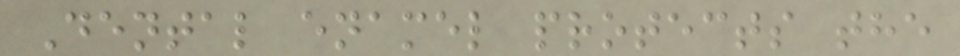Dental enamel protects the
